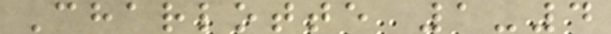Charlotte 1-4
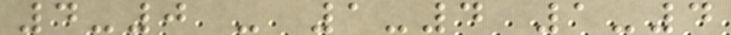4-0 - 1-4 1-4
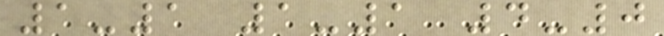1-1 1-1 4-0
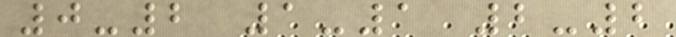0-2 1-1 2-2
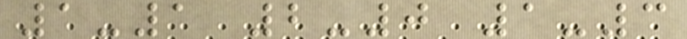1-1 2-0 1-3
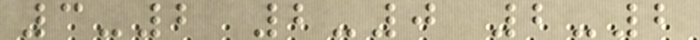3-2 2-0 2-2
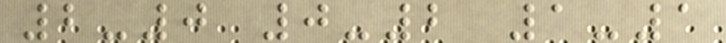2-0 0-2 1-1
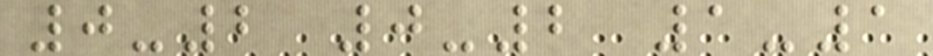0-2 0-2 1-1
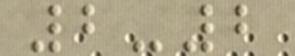2-2
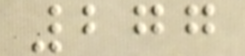277
